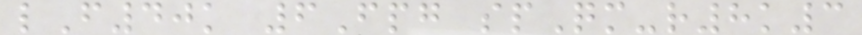lF40k 6Fpg spQm-r8k3
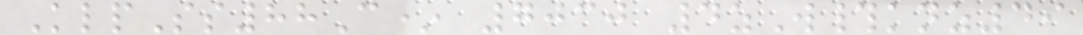KlpSs88C* 7030 4zW#knz49
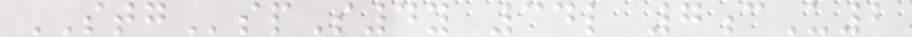STGspS4y 34l 7cU2
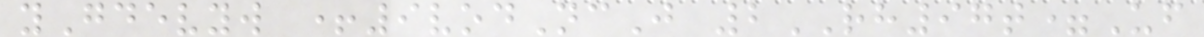yGdevyw +9vodNcJ 2RH97t=Uf
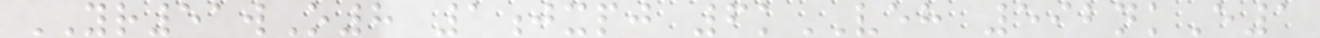YR51wO8 1jxpj 6kVEH 592nkE1
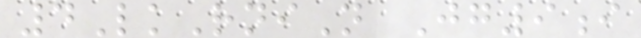4LkRniN Jg9i
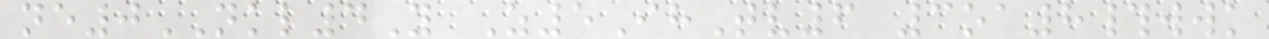ne0NKL4Y Z5IhTv6 3oa8#wwk
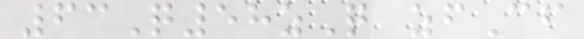63Q58zQ zfCf
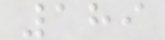189
